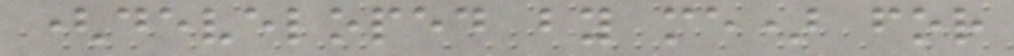(developed by me) for
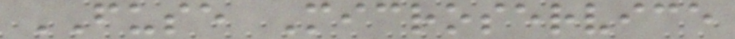FUSE Microservice
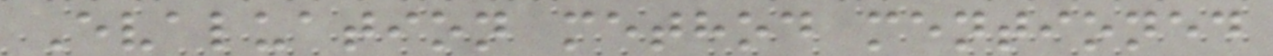Evaluation method mentioned
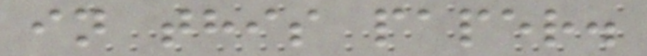in this paper.
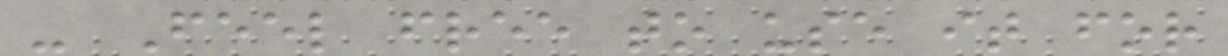- Feel free to use it for
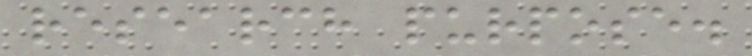research purpose.
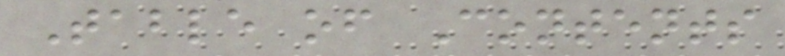Table of Contents
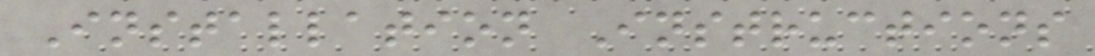Installation Instructions
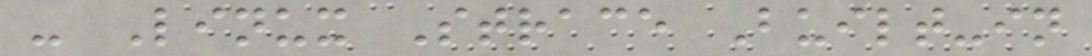- Linux Strace Built-in
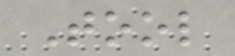Tool
